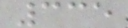335
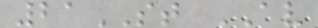21ST AV
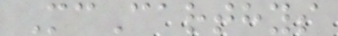McCarthys
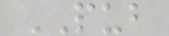PUB
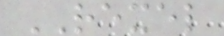REXEL
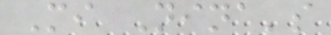Mi Nina's
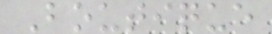Boutique
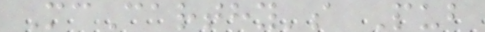McCarthy's Pub
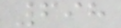698
